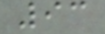93
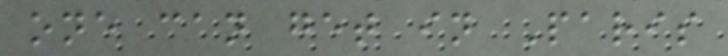one can get in Paris
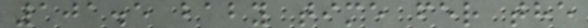101.5 baby time fer the
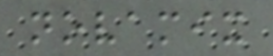novamix
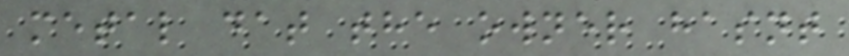metal dat the owner hasnt
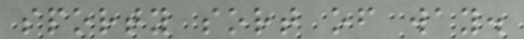sporty sort of way.
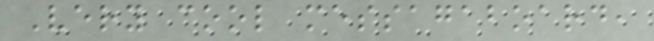Very cool messagaboard,
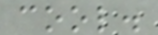cool.
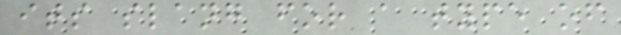its slang for a type of
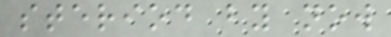steriod by now
